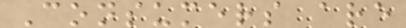Consumers are
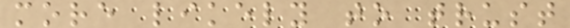more likely to trust
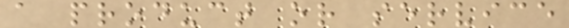a product or service
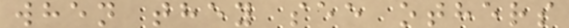when they see others
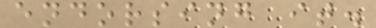endorsing it.
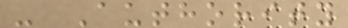- Authority
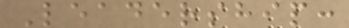Leadership:
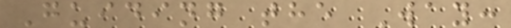Guiding the Way:
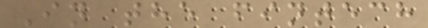In the fintech
